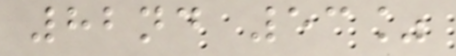82nd 53%
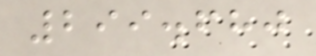299.680
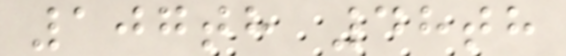107th 48th
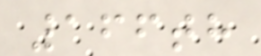166th
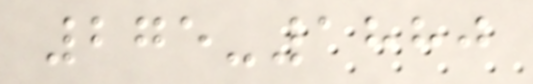275-1880
